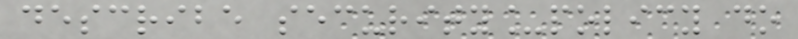describe security_policy do
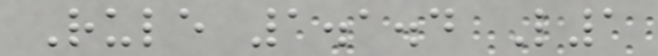Rule 1.1.4 L1
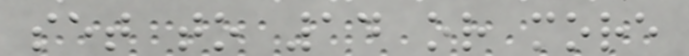set to 14 or more
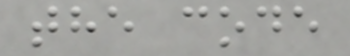the code
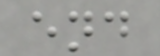end
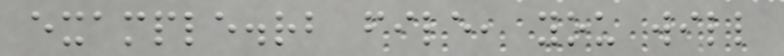example.rb file, you will
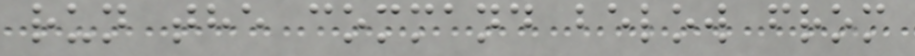run the command below from
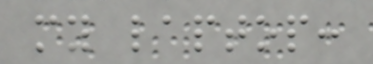my laptop:
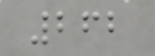262
